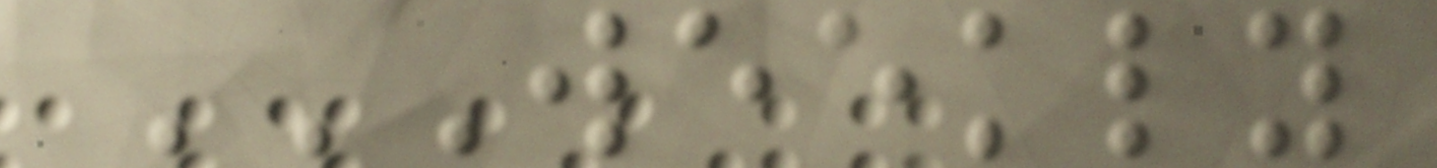WEEKLY
